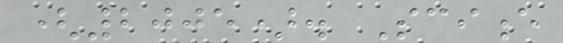(2005). Science
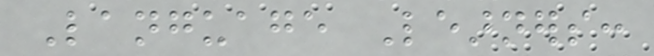Language Learners:
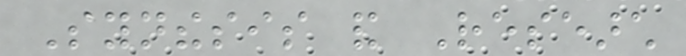Synthesis and Research
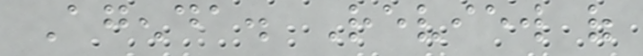Agenda. Review of
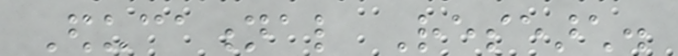Educational Research.
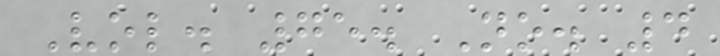Vol. 75. No. 4
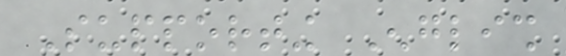Supporting English
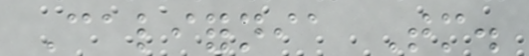California Tomorrow.
